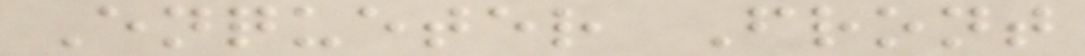Enqueter Front
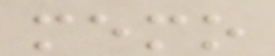memo
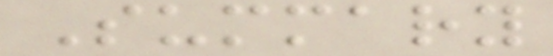Summary
